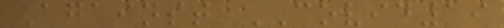Against COVID19
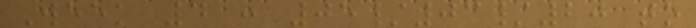Week 4 : 05/03/20 to
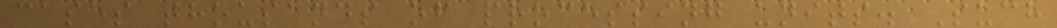cases thousands of processing units. Such
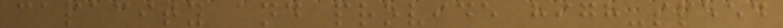capacity and provide high-speed
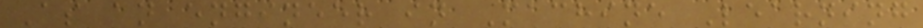As an engineer in Machine Learning
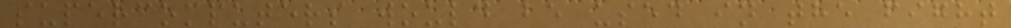supercomputers would be used in the fight
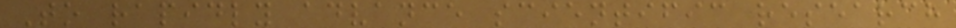To rapidly advance scientific research
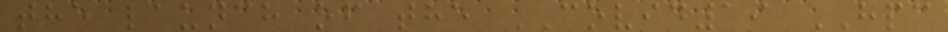the launch of the COVID19 HPC
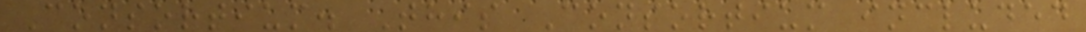Consortium. This Consortium included
